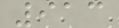913
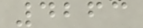4263
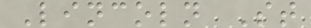Lincoln St
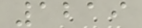1219
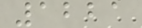1221
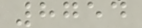8754
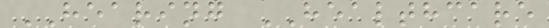HEARING HEALTHCARE
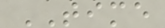TIME
